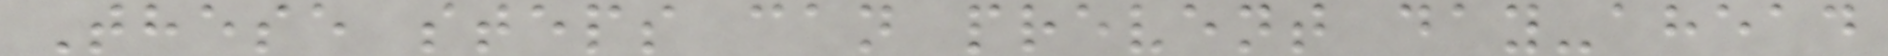These steps can prevent day-ahead
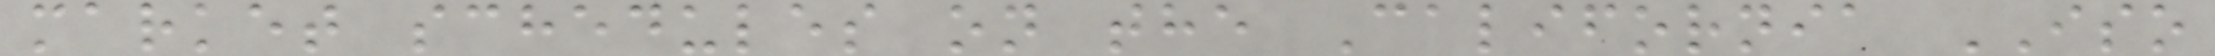market schedules on the California ISO
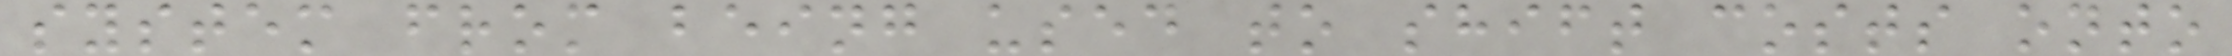system from being used to shift costs onto
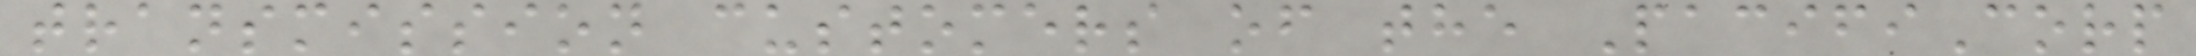transmission customers of the PacifiCorp
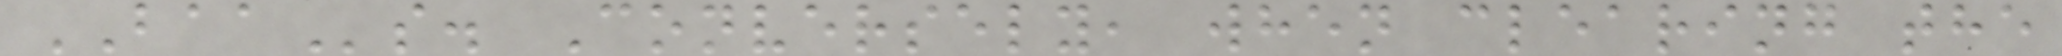BAAs. Conversely, when clearing the
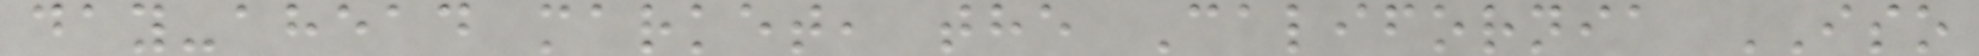day-ahead market, the California ISO
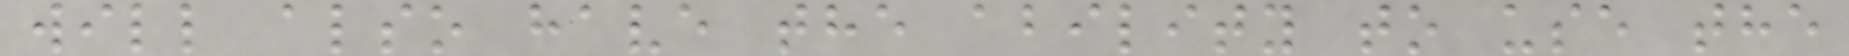will also have the ability to use the
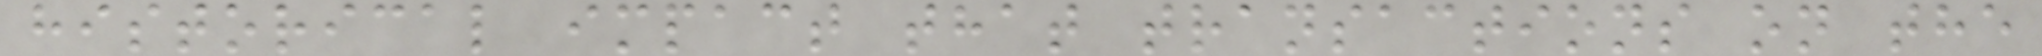historical impact that transactions on the
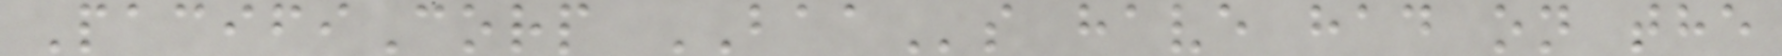PacifiCorp BAAs have had on the
